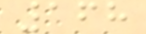168
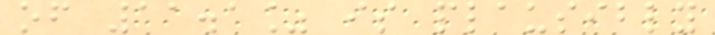of 11.1% is plausibly
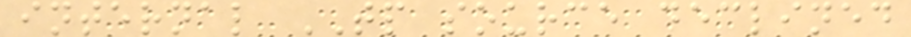internal TP source declined
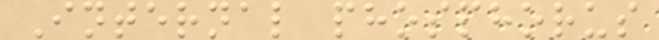Internal phosphorus
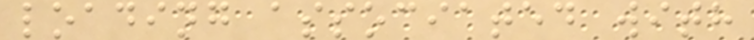loading associated with
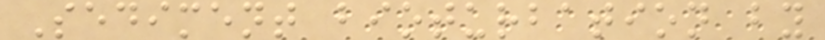Sediment bioturbation by
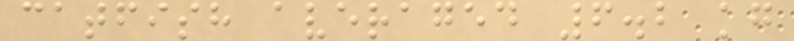catfish averaged 6.2 kg
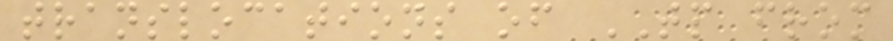translocations of TP from
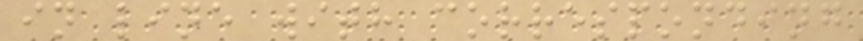in line with corresponding
